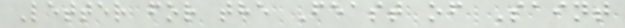Letter for the Feast of Saint
